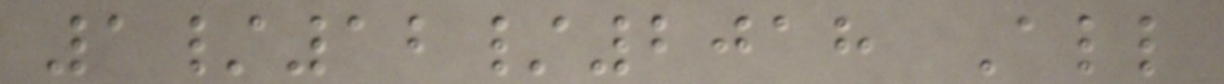1/12/2018 All
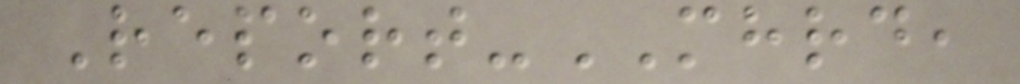Report-MHRD,
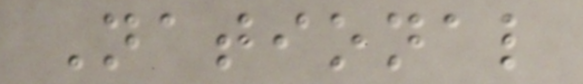National
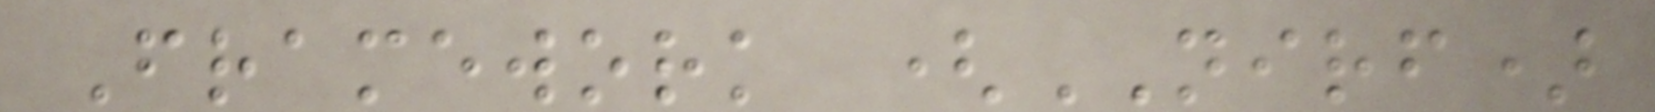Framework (NIRF)
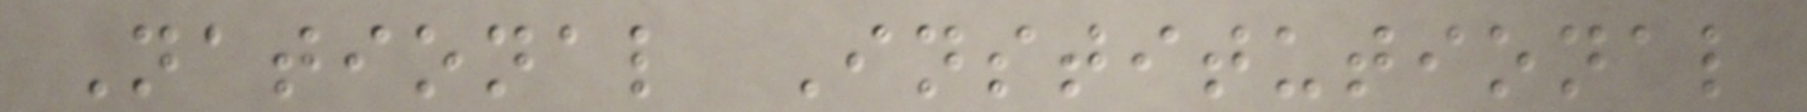National Institutional
